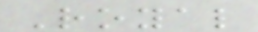Royal
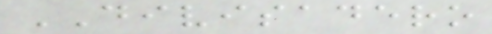DIVISADERO
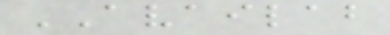AVAILAB
